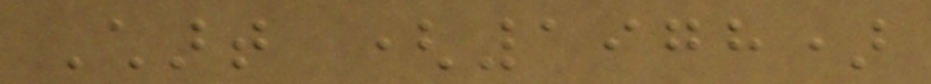Chart (1978)
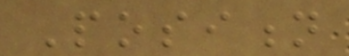Position
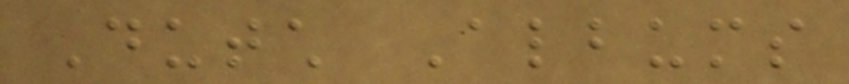Dutch Albums
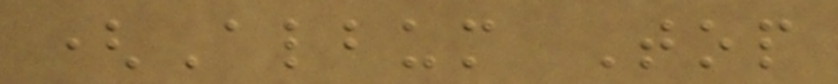(Album Top
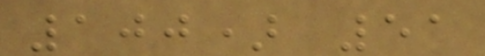100) 51
